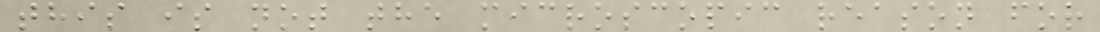this is not the microscopic reason for
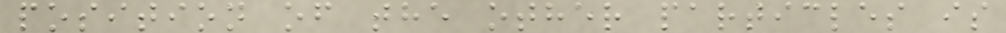position of the other particles is
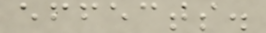effects.
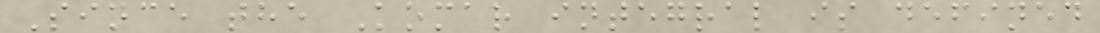Since the Komar integral is defined
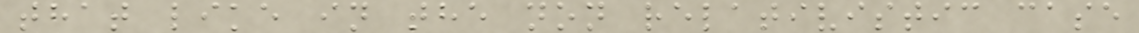that like in the non relativistic case
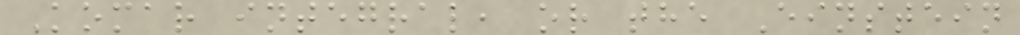Komar integral, or the Einstein
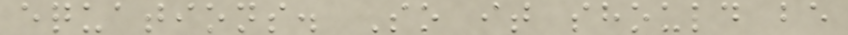equations. So it should be
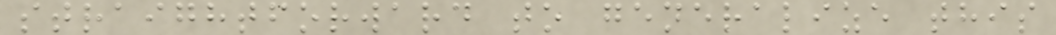straightforward to generalize this
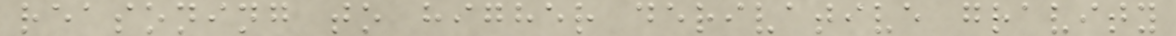reasoning to higher derivative gravity
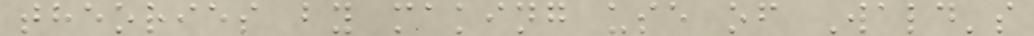theories by making use of Wald's
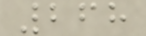268
